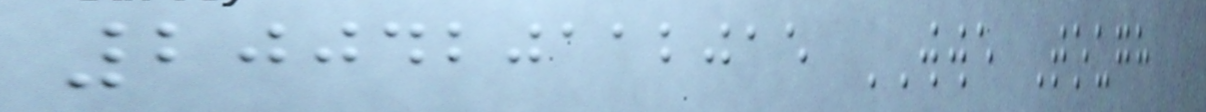200420112015 WWE Tough
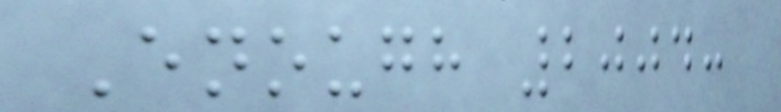Enough 2004:
